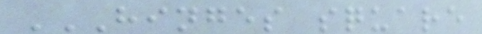HINGES SQUARE
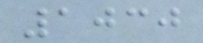1030
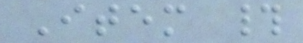Item #
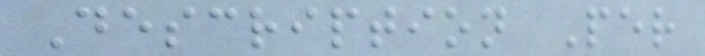Description Per
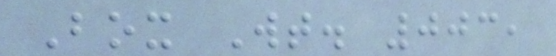Box Wt. 003,
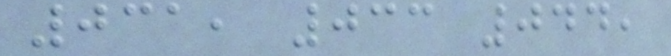031, 033 044,
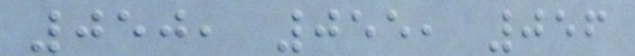050, 055, 056
